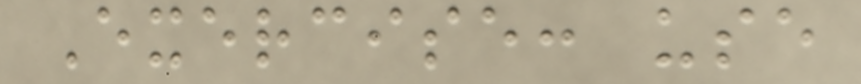Exercise: use
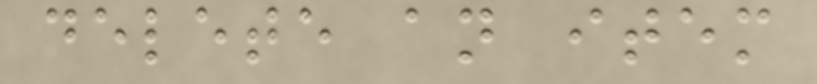delete an item
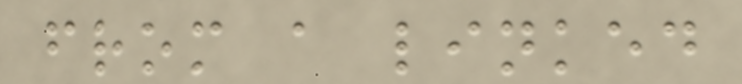from a linked
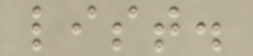list.
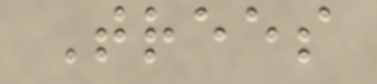Trees
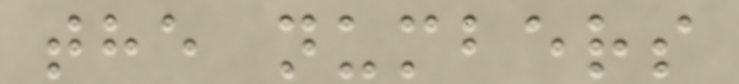the numbers
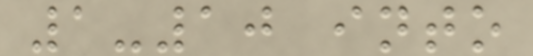1-10 into
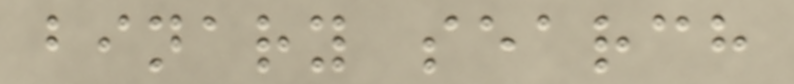binary search
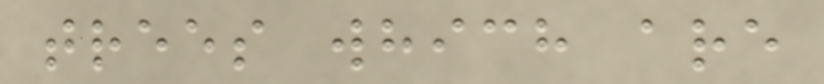trees which are
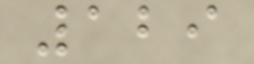129
